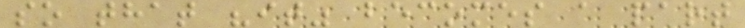so that "it" becomes a part
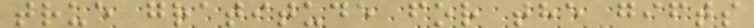true gratitude for the gifts
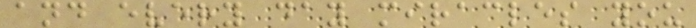and every day miracles you
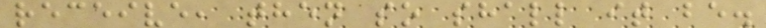receive, then so shall it be.
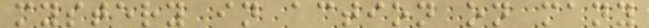mystery in action on many
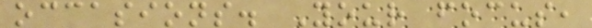occasions. Your focus,
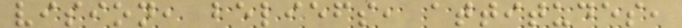vision, beliefs, attitudes,
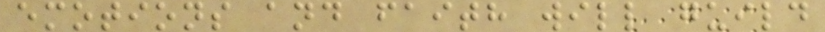emotions and faith will guild
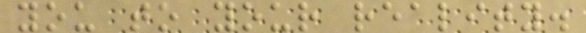you to your reality.
